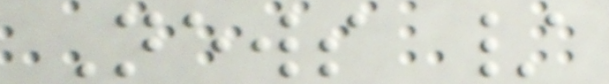News /
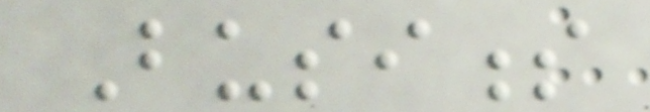Business
